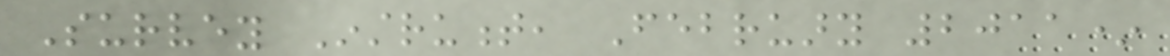Survey Instrument, February 2011*
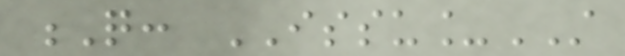Q: ISSU_ST
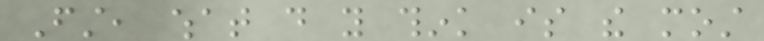First, what do you think is the most
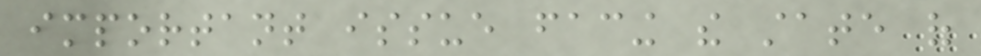important issue facing the state of
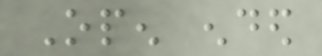Open ended
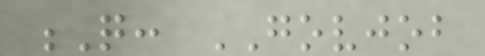Q: GOVJOB
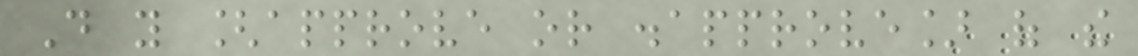Do you [approve or disapprove] of the
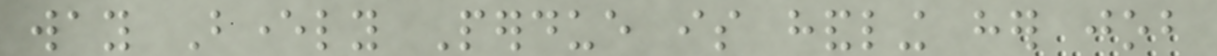way Beverly Perdue is handling her job
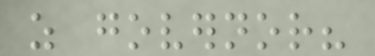as governor?
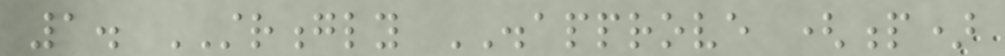1. STRONGLY DISAPPROVE (p)
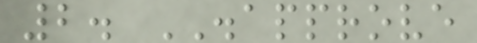2. DISAPPROVE
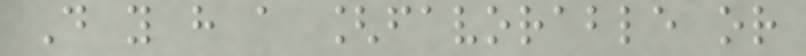Do you have a [favorable or
